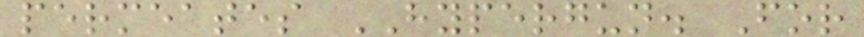permeates HYPERGUN. For
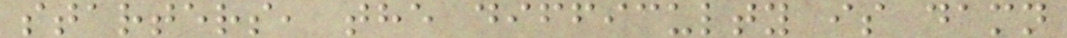starters, the difficulty is damn
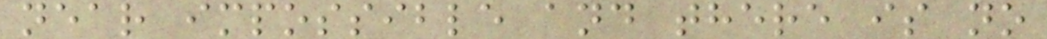near impossible and there is no
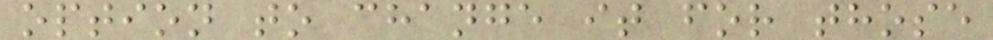option to change it for those
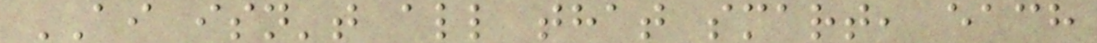AI isn't all that smart, each
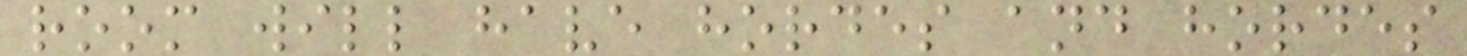room will have hordes and hordes
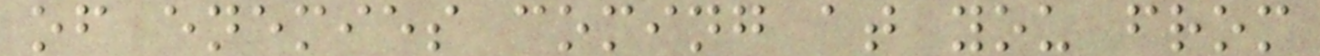of enemies coming at you from
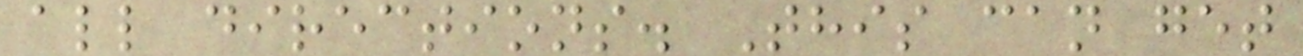all directions. This can get
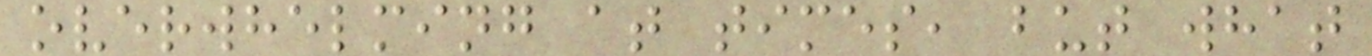overwhelming at times, but what
